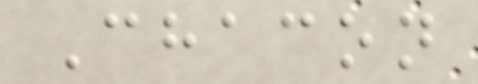Chacon
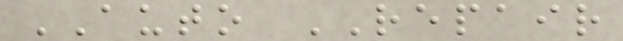AUTO REPAIR
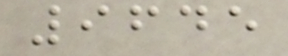9645
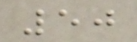50
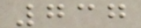737
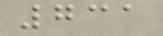731
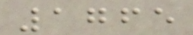1765
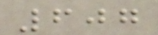607
